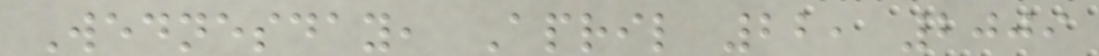Wednesday, April 22, 2009
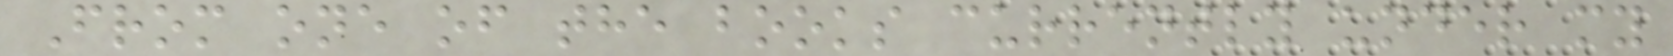From one of the books currently under my
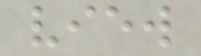view
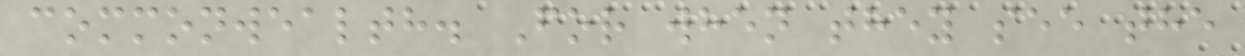commonwealth. For when they see the
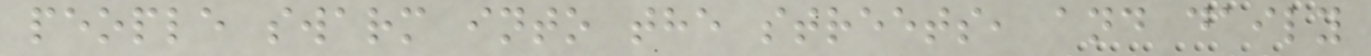people swarm into the streets, and daily
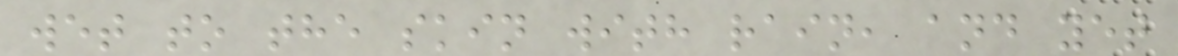wet to the skin with rain, and yet
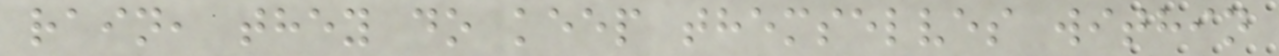rain, they do keep themselves within
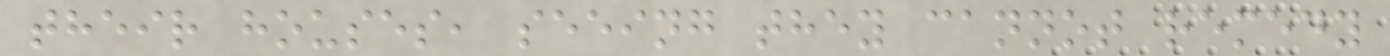their houses, seeing they cannot remedy
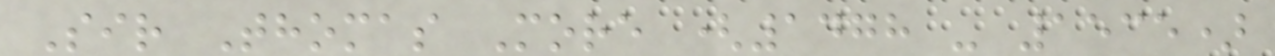Sir Thomas More (1478 - 1535)
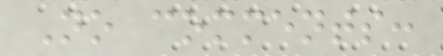No comments:
